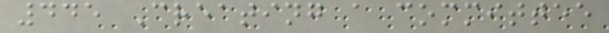445 Creating a committee
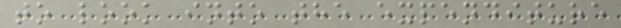to look into the expenditure
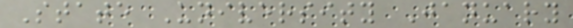State University January
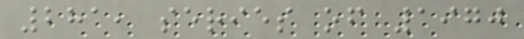281, series of 1970
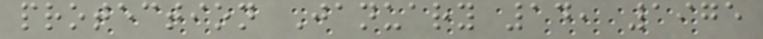protection January 14, 1975
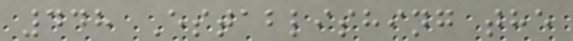448 Establishing the
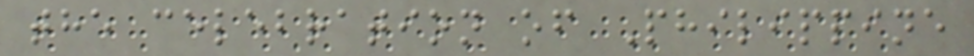the celebration of Philippine
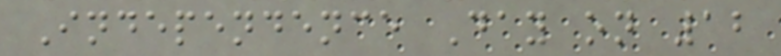Independence Day on 12
